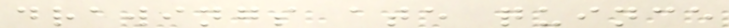drawings ate quince
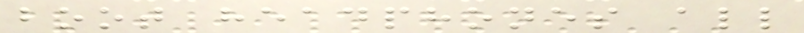boot headphones all
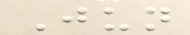Jun
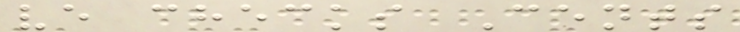ve checks Cents
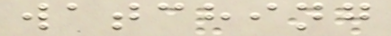watching
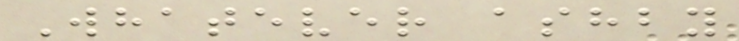Whatever ashby
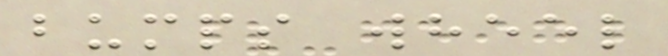bumps wheel
